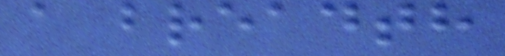a breadth
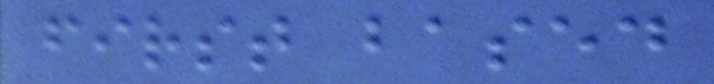first based
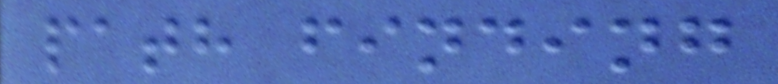path finding
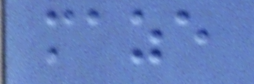maze
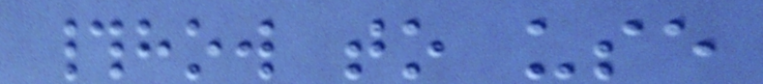#how to use
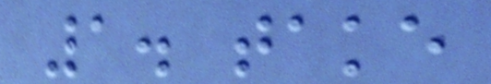1. take
